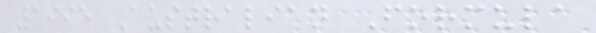1995 Australian Formula
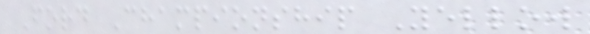Ford Championship Yellow
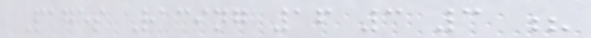Pages Racing 16 3 3 ?
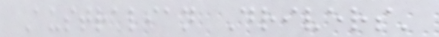Australian Drivers'
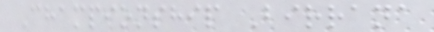Championship Birrana
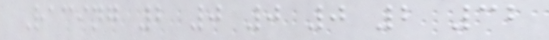Racing 2 0 0 0 2 32
